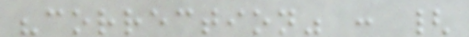"correction" : {
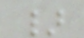}
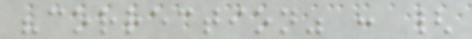"correction" : {
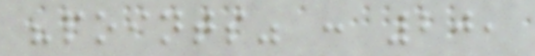"points" : 20,
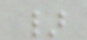}
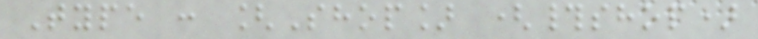Type : [Shop] (#shop)
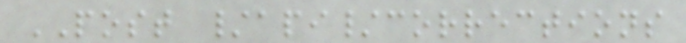POST /api/corrections
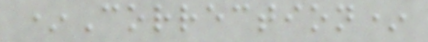*Correction*
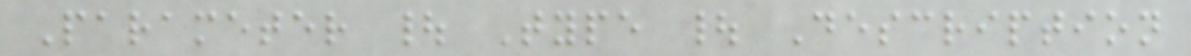Parameter | Type | Description
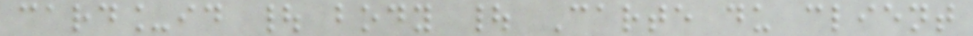card_id | body | Carte du client
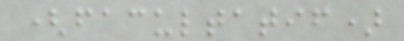(facultatif)
